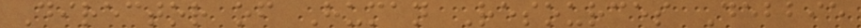Director of Human Resources Debbie
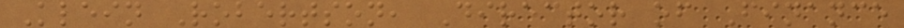Klein Robertson, Director of Finance
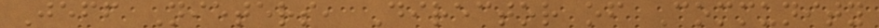Jeff Nieters, Director of Community
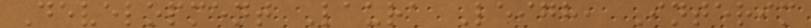Development Laura Leigh, Interim
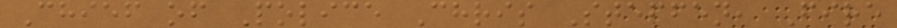Chief of Police Chris Steffen, Fire
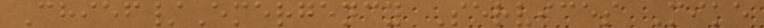Chief/Emergency Services Mike
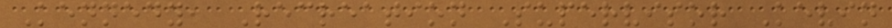Kennedy, Recreation Supervisor Kevin
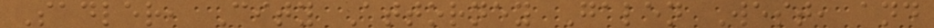Sadler, City Attorney Galen West, and
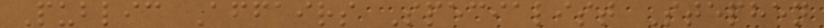Public Affairs Specialist Stephen
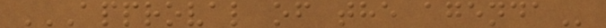APPROVAL OF THE AGENDA
